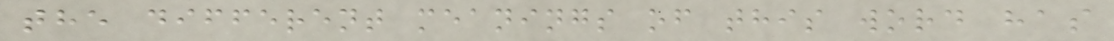the different meanings of this word has
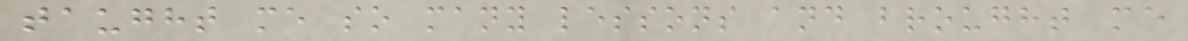taught me so many lessons and brought me
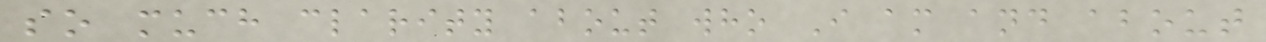so much clarity about who I am and about
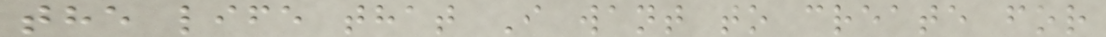the life that I want to create for
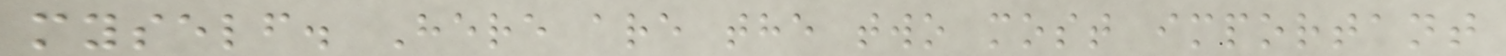myself. Here are the two most important
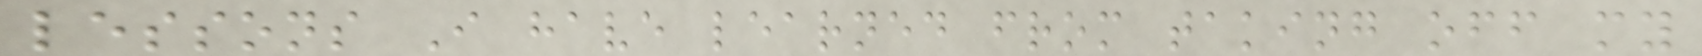lessons I have learned from taking off my
